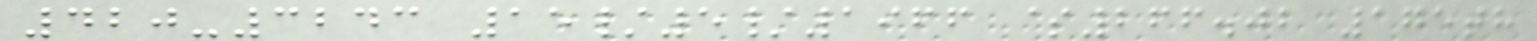420-3243 15/5/1966 $266.02 175th
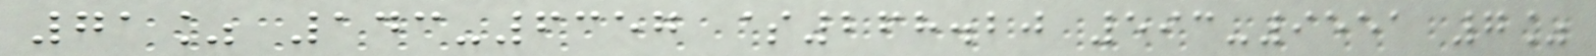71% 143-6357 $268.20 593-9551 7%
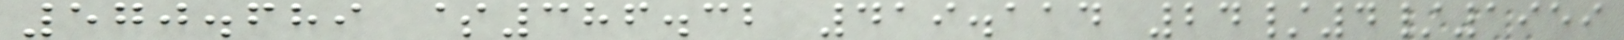570.689 $386.32 419.114 24/4/1959
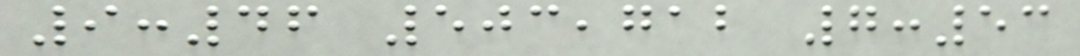9:46 503,712 7:53
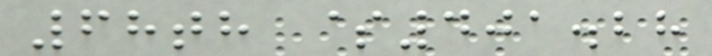68th $401.28
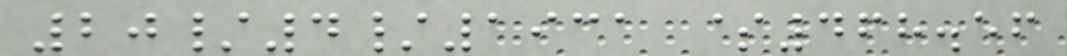20/4/1931 $468.56
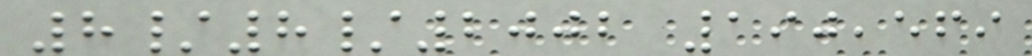8/8/2002 190,569
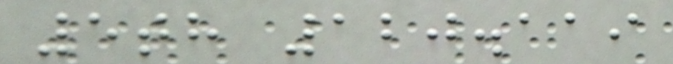5th 120.119
